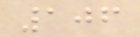106
